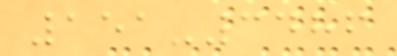151-3486
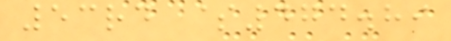53rd $474.89
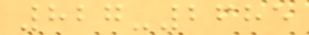827-2685
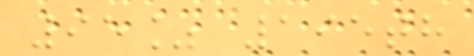95% 195th
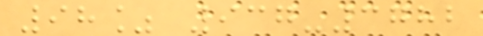98% 937-3782
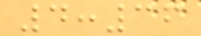4:36
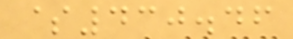$430.46
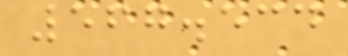567.534
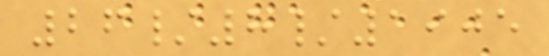26/8/1905
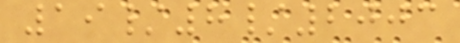19/8/2003
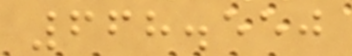668.550
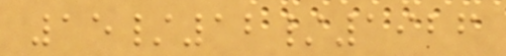15/12/1926
